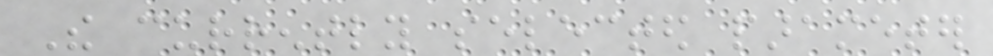The currently selected parameter
